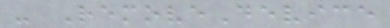- RemoveDevice
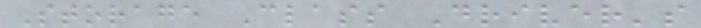Storage Class Driver's
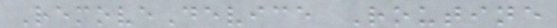RemoveDevice Routine
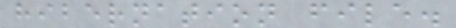hibernation file.
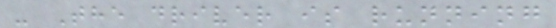- The driver is running
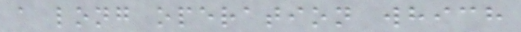a long operation which
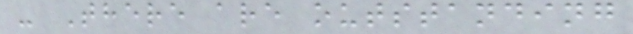- There are outstanding
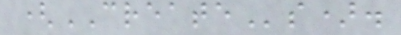(CREATEs).
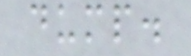dump.
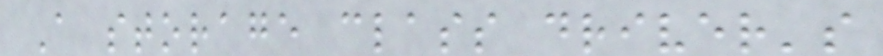A storage class driver's
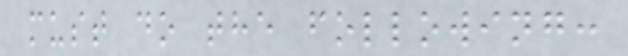must do the following:
